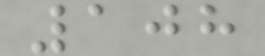108
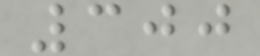300
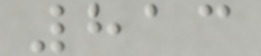813
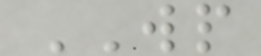WP
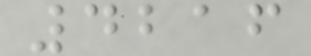4216
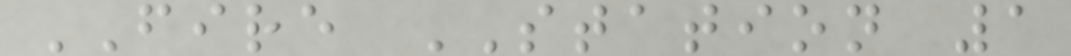FIRE STATION 1
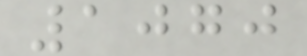1070
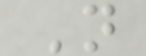N
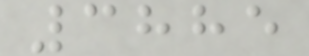3885
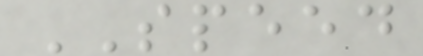SPEED
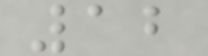12
